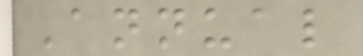Annual
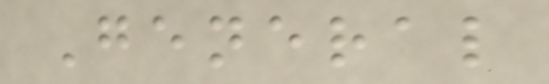General
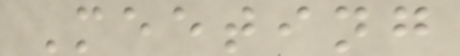Meeting
